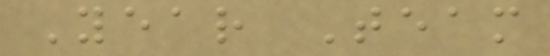Year Team
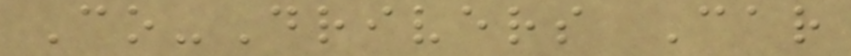Co-Drivers Car
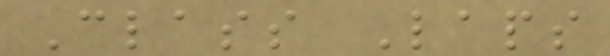Class Laps
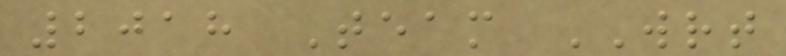2018 Team WRT
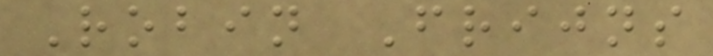Robin Frijns
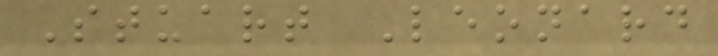Stuart Leonard
